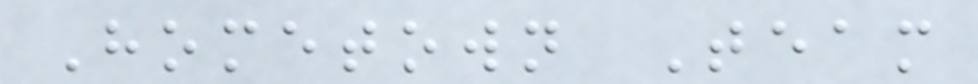Hometown Team
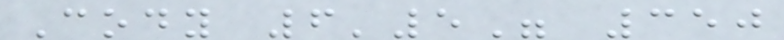Cody 6'5" 350
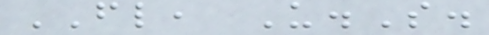FL, U.S.
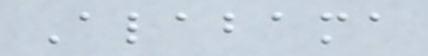Alabama
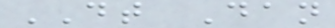DT Dan
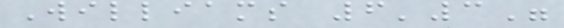Williams 6'3"
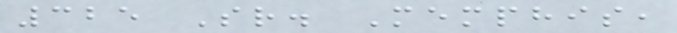325 Sr. Memphis,
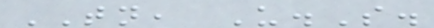TN, U.S.
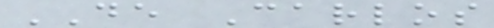DE Carlos
